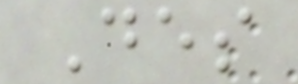Des
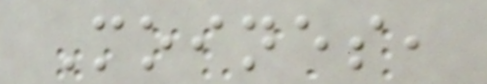Moines,
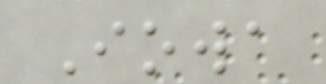Iowa
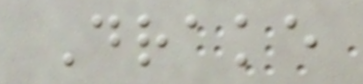Drake
